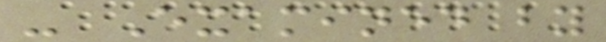- Examined by
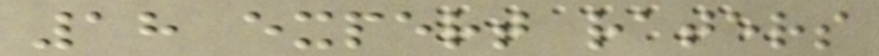18 expert raters
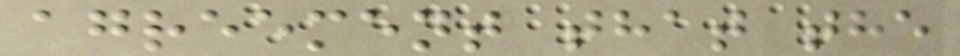agreement that the
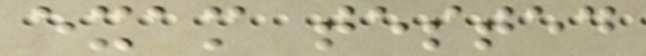exam tested
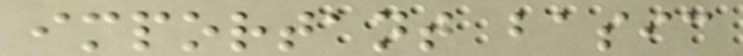important basic
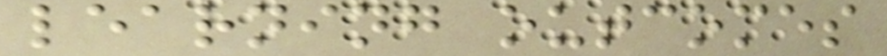learning outcomes
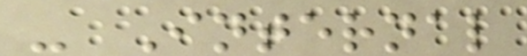- Internal
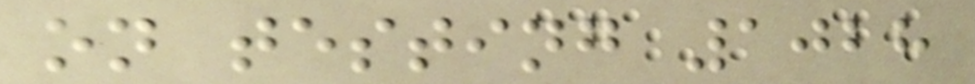on testing 1028
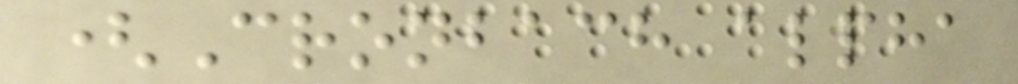(Cronbach alpha
